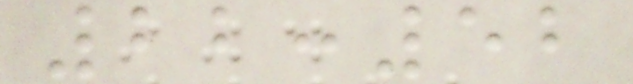22:52
